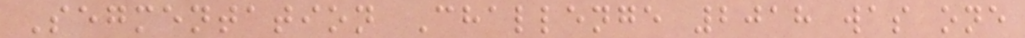Segmentation Challenge 2018 was one
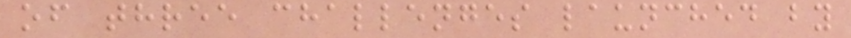of three challenges launched by
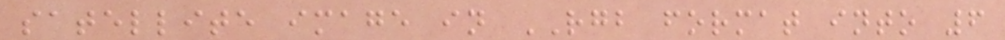satellite image in RGB format into 6
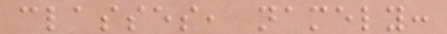classes, namely:
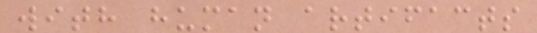with human artifacts
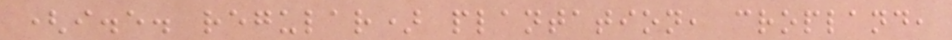(i.e. regular) plantation, cropland,
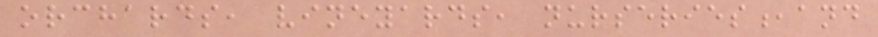orchards, vineyards, nurseries,and
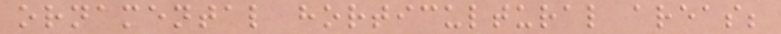ornamental horticultural areas;
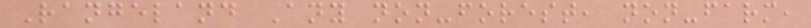Rangeland Any non-forest, non-farm,
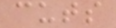cuts
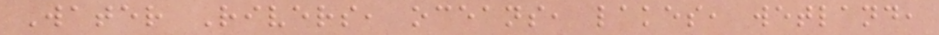Water Rivers, oceans, lakes, wetland,
